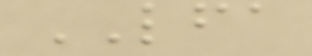LFA
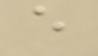e
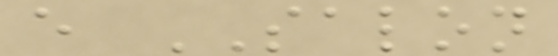e SALON
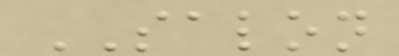SALON
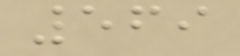569
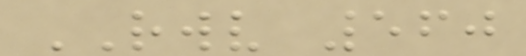RWV 560
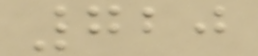720
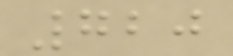720
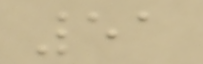51
